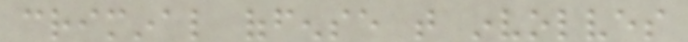criminal offense that involves
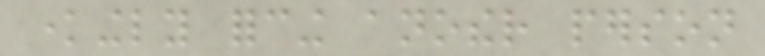knowingly forcing another person
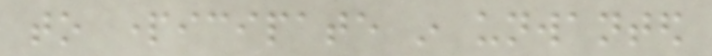to participate in unwanted
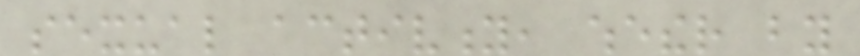sexual activity, whether by
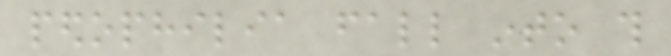pedophilia fall into this
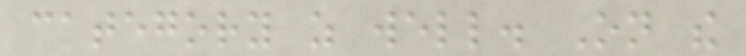category as well. On the
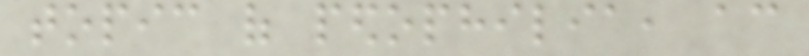topic of pedophilia, according
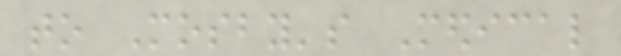to Mosby's Medical
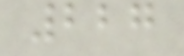227
